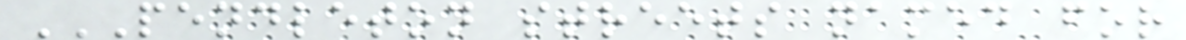PENDLETON STREETS NAMED FOR
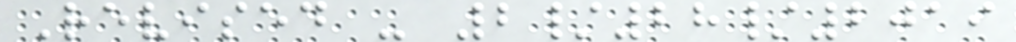Revised - 2/28/2019
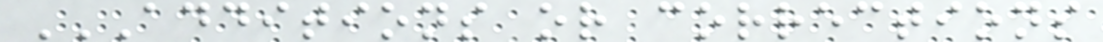ADDITIONS OR CORRECTIONS
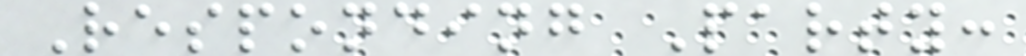Responding Party:
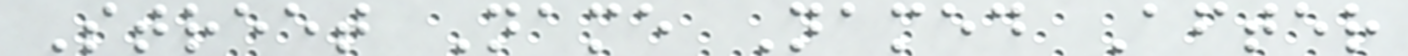Street Name Named After
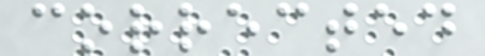corrected
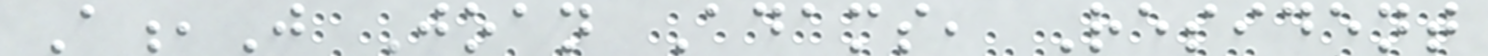A,J Joan Adams, Resident
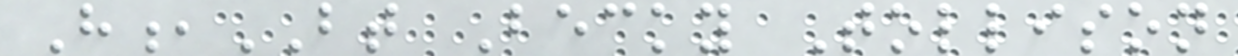H,BT Becky Tollison
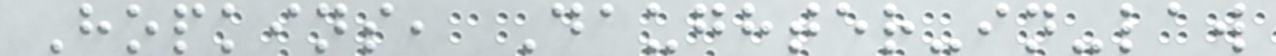Hopkins, Daughter-in-law
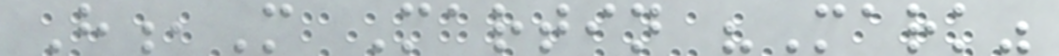H,M Martin "Mark"
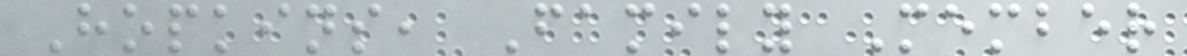Hopkins, Family Member
